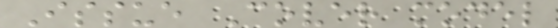Issue Cover model
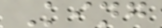King
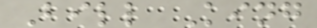Bill King
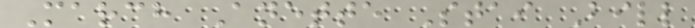March Anette Stai Bill
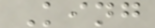King
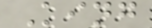King
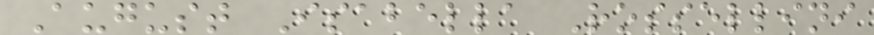August Isabella Rossellini
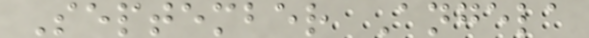September Angela
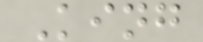King
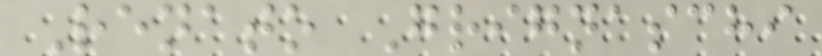Renato Grignaschi
